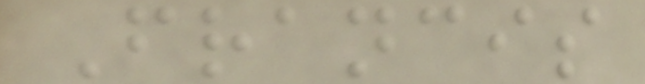Francis
